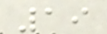19
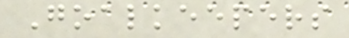Goalkeepers
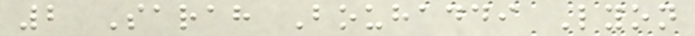2 Sarah Bouhaddi Lyon
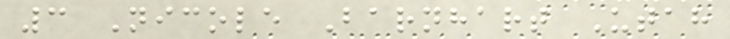3 Nicole Barnhart Utah
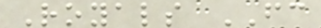Royals FC
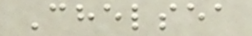Chelsea
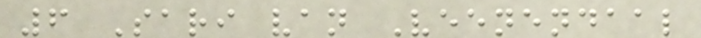6 Sari van Veenendaal
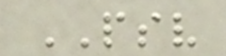PSV
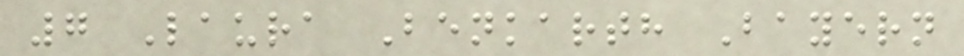7 Laura Benkarth Bayern
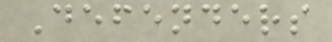Defenders
